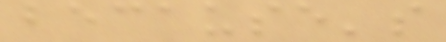because's
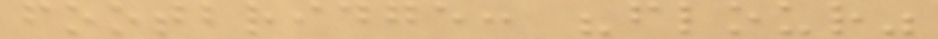footbridge: "flour"
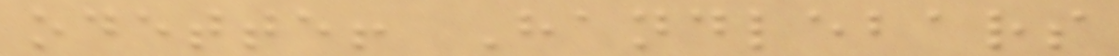odette! Handlebars
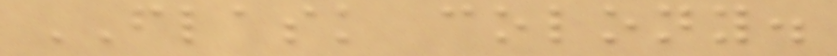FLASK colony.
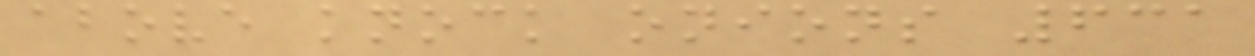above knock onions 631
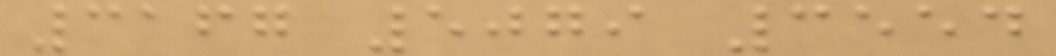3167 5079 3554
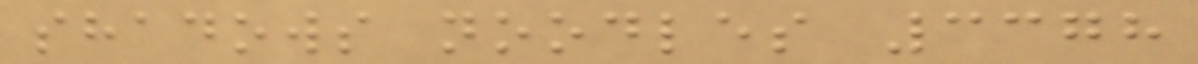shadows noodles 3378
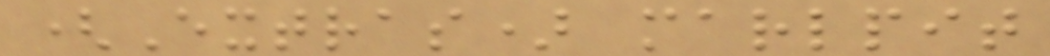(Extras) marlpit
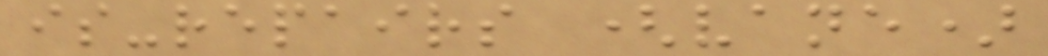is-repairs (vane)
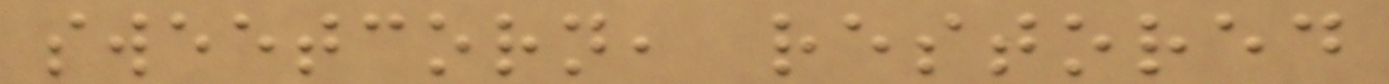sweetcorn, restored
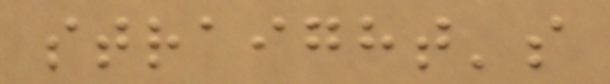straight's
